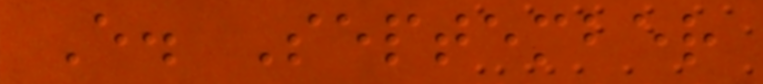E. September
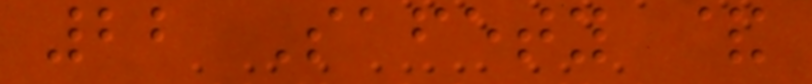22 Safety &
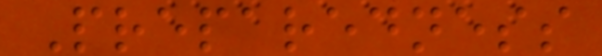Preparedness
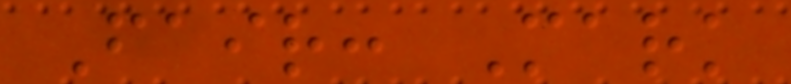Fair: Mark
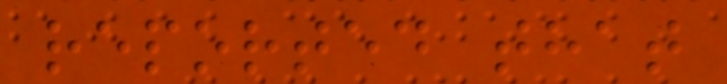reported that
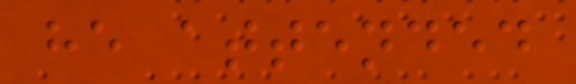he attended
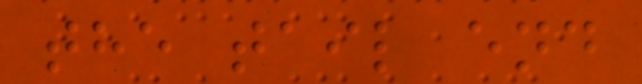the tail end
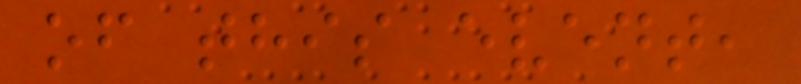of this event,
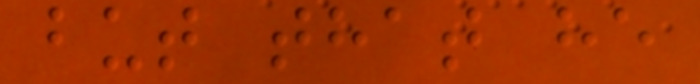but that he
